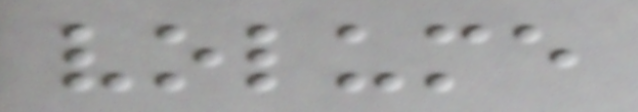volume
